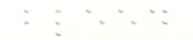bleed
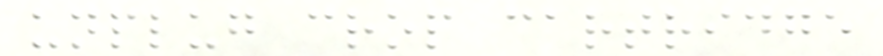unplug crop cartridge
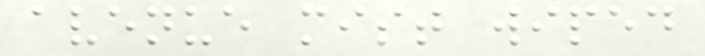avenue mist wiped
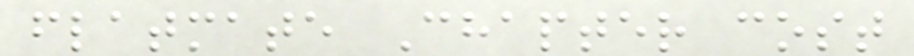flatmate Chapter cost
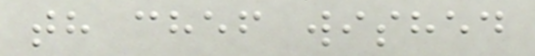th chef wished
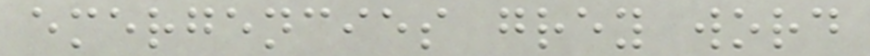emergencies grey word
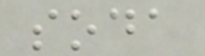soda
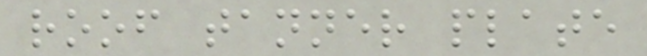roof tanner plate
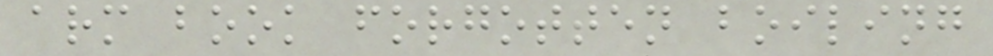arm book forgotten boiling
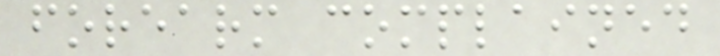forearm complained
